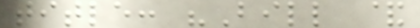title: "Bill &
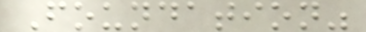Foundation"
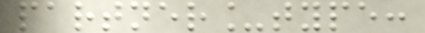partner_type:
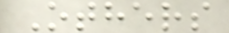Others
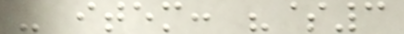- item: "$3
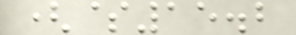($15.2
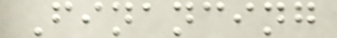Financing
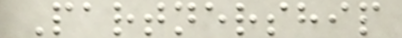Partnership
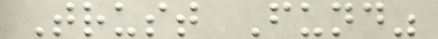Trust Fund"
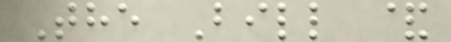The Bill &
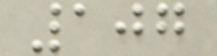107
